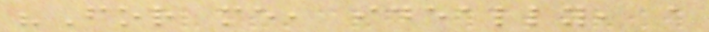"For me, ideally, a
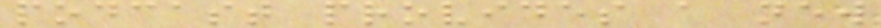podcast provides a new
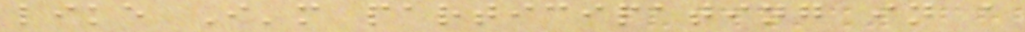like I'm participating in a
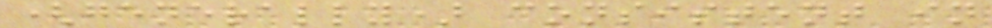(generally) consistent in
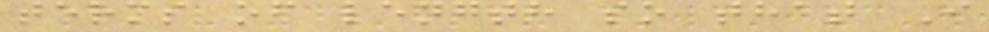terms of length so that I
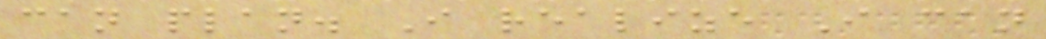can plan. I realize I can
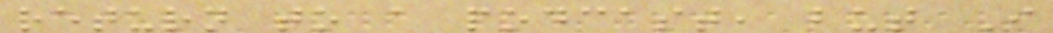return to a podcast, but I
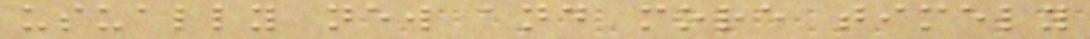usually new and more timely
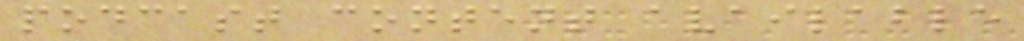podcast content available
